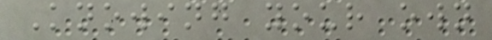Knowing your own
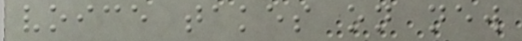voice takes on new
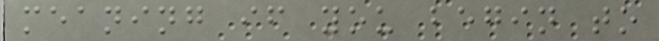meaning if you begin to
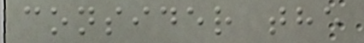consider the
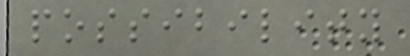possibility
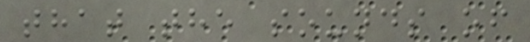that the sounds of
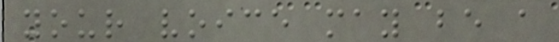your voice may be a
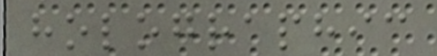holographic
